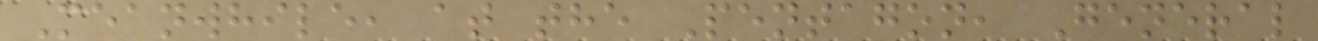Meanwhile, at the Pentagon, General
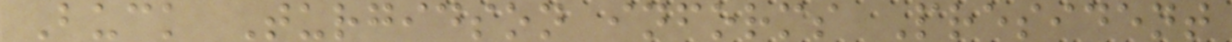Buck Turgidson informs President
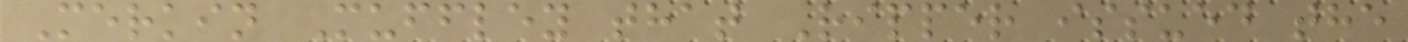Merkin Muffley that Ripper issued the
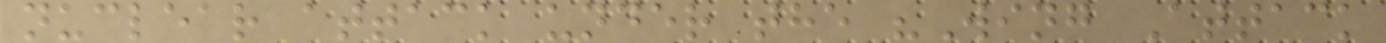nuclear attack under the "Wing Attack
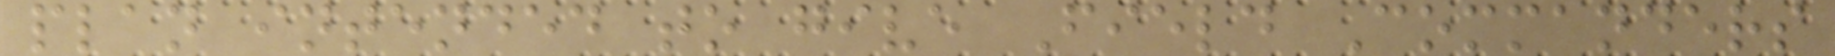plan intended to give Field Commanders
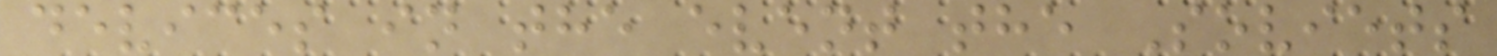devices in the event the Soviets
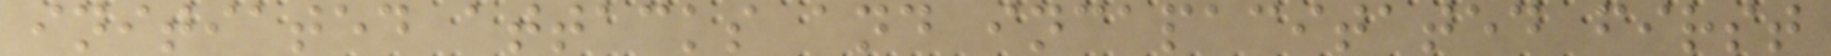initiated attacks and incapacitated first
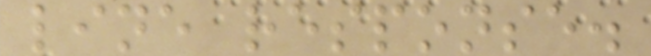line response.
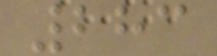283
